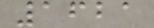1621
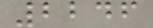2246
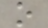o
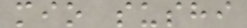mio sushi
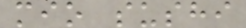mio sushi
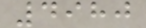4980
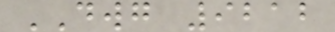DWG 9212
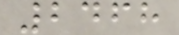2468
